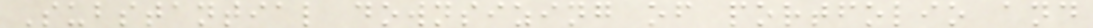Substantial downsizing of portfolio and
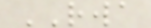RWA
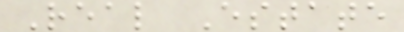Real Estate
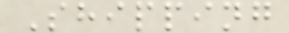Shipping
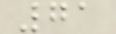71
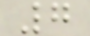7
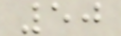50
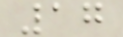17
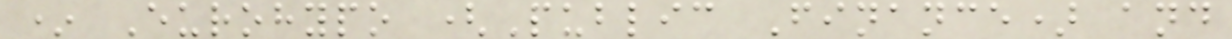* Eurohypo (Public Finance) and
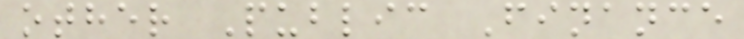other Public Finance
